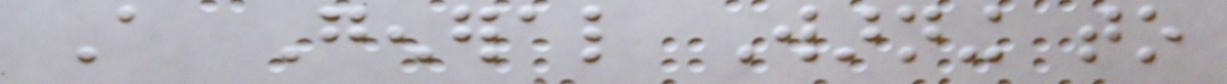A General Warning to
